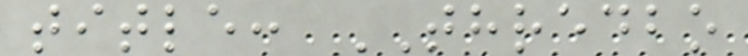title: THREDBO
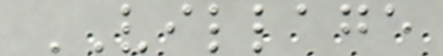VILLAGE
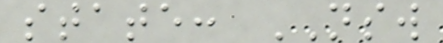state: NSW
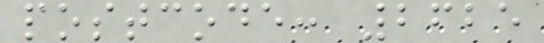postcode: 2625
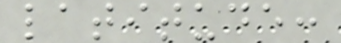latitude:
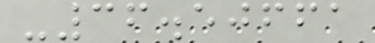-36.50661
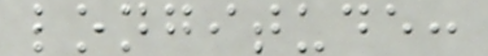longitude:
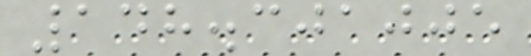148.301005
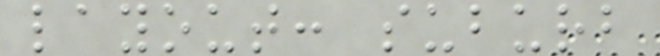layout: suburb
